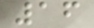16
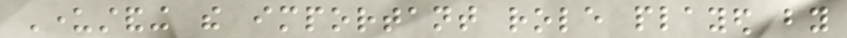Understanding the important role played by
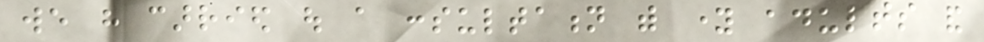we have carried out a consultation with young adults and
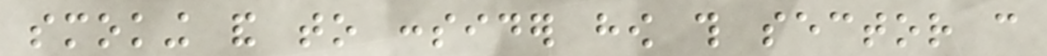smoking and to consider how this sector can
